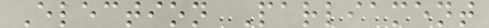Election Parliament
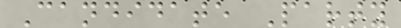Candidate Party
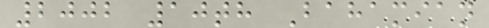2002 10th Bahamian
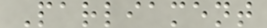Parliament
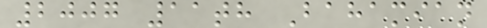2007 11th Bahamian
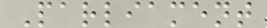Parliament
